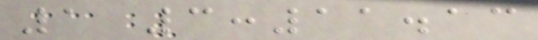1 3:11.13
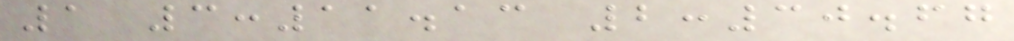1 3:11.13 2:30.67
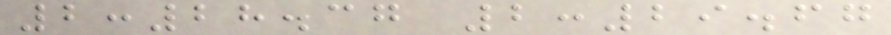2:28.37 2:29.67
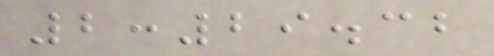2:29.32
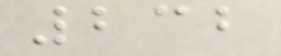232
